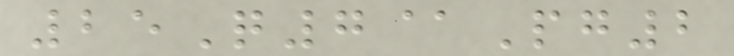25Q7@Pg2
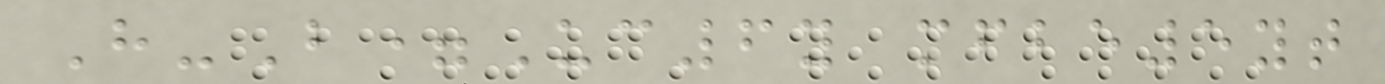H-B=Uc6y mfbe5yt
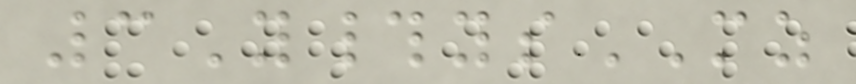3Y#ysMZ
